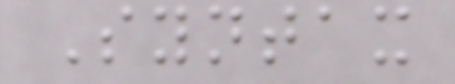Syntax
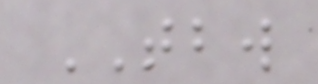TBW
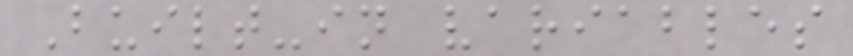Built-in variables
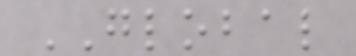GLOBAL
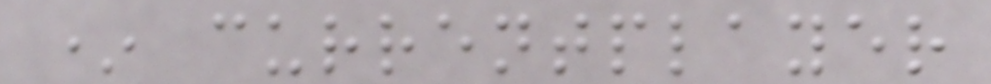* currentplayer
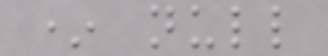* null
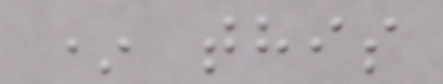* this
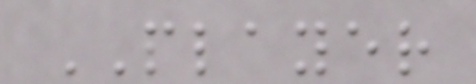PLAYER
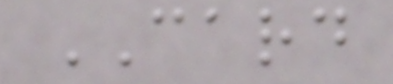CARD
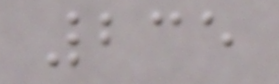235
